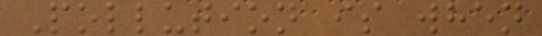Pollution is when
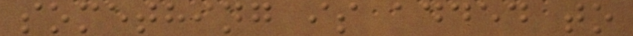something is added to
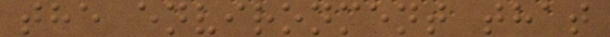the environment that
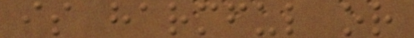is harmful or
